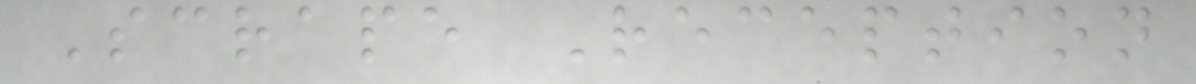Scrape Reception
